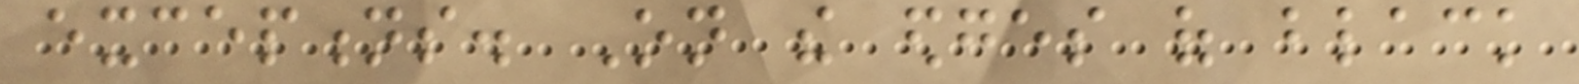exceptions. On the edges of black
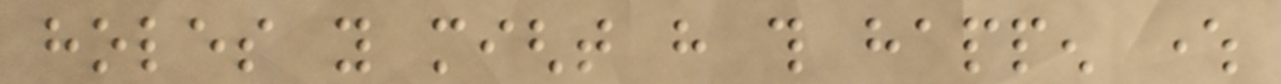holes you might have this happen where
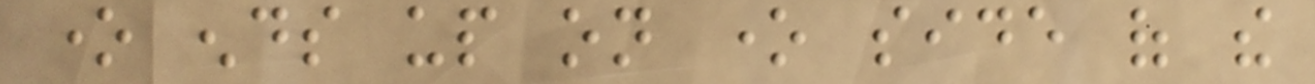one ends up on one side of the
